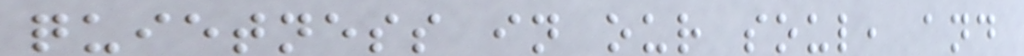quietness in our soul, and
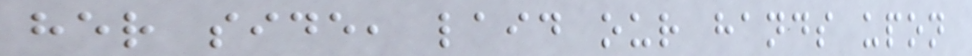her side, laid our hands upon
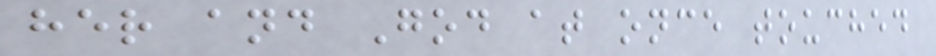her and God at once touched
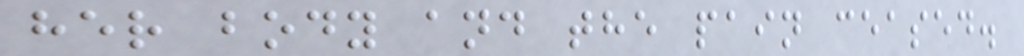her body and the pain ceased.
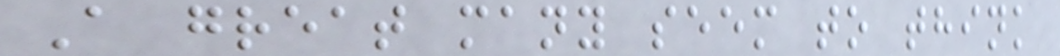A great many seem to think
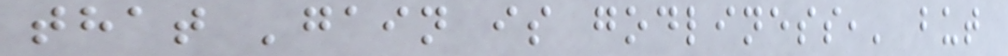that 'gain is godliness,' but
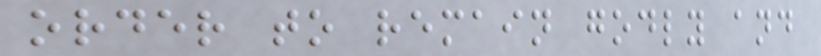order to remain godly and
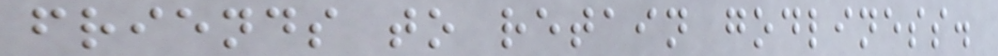friends to retain godliness.
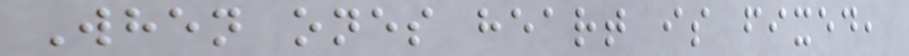When ones heart is fixed,
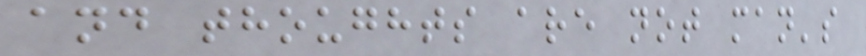and thoughts are not man's
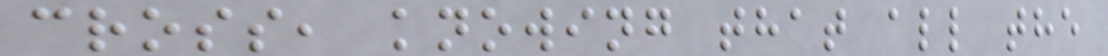cross, knowing that all the
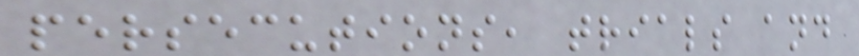persecutions, trials and
